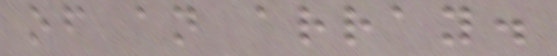of an array.
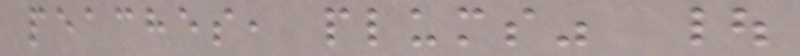peaches, plums" |
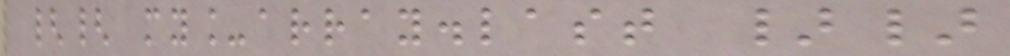{{ my_array.last }}
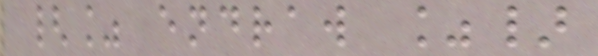{% endraw %}
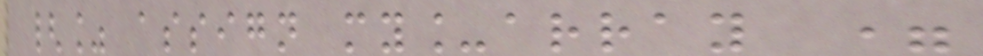{% assign my_array =
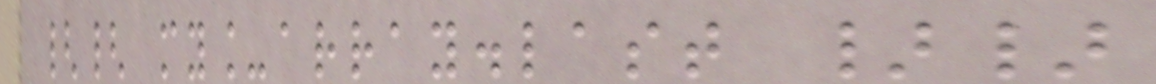{{ my_array.last }}
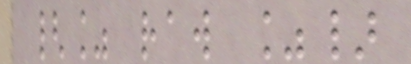{% raw %}
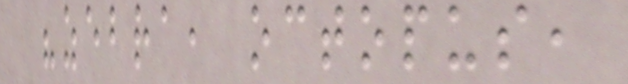"zebra, octopus,
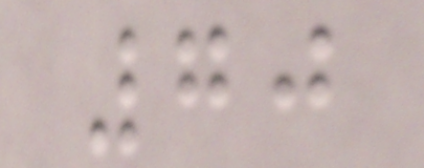70
